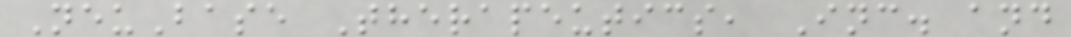NeuBase Therapeutics, Inc. and
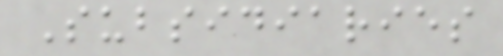Subsidiaries
